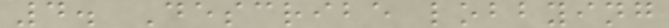4. Describe lobbying
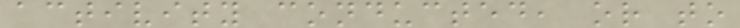activity conducted, or to
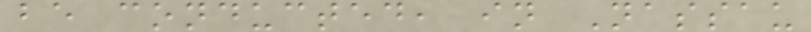be conducted, in Nassau
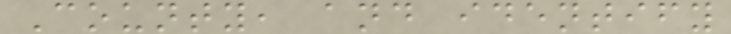County, and identify
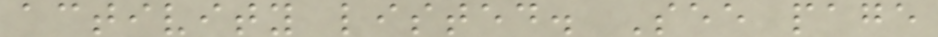activity listed. See page
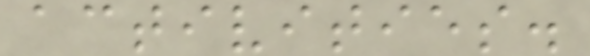activities.
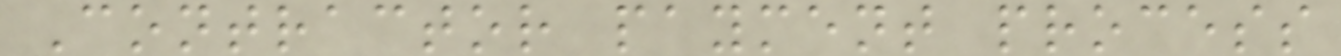Contractor payment process
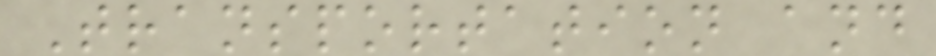Transportation and
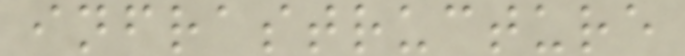infrastructure
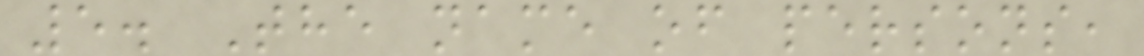5. The name of persons,
